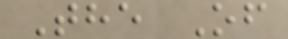The Of
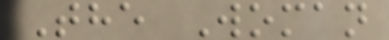The Woman
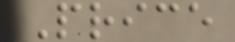Price
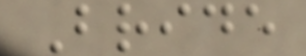Bride
